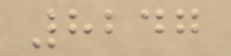8247
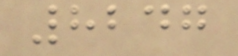8247
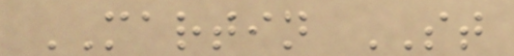MARTIN ST
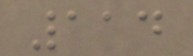114
